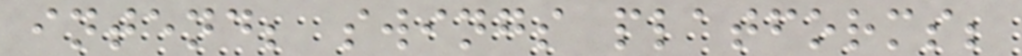intend; swings platforms;
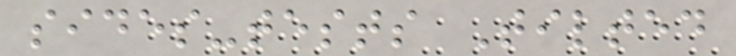sides-tests Tilted
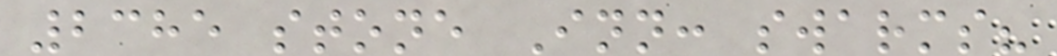2385 stone Inn: swarms?
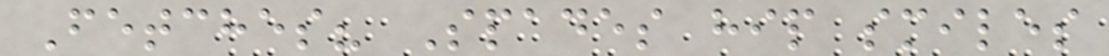Fetches? Spades hip smiles
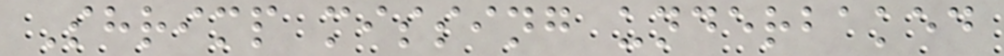Shrimp missing underbaked
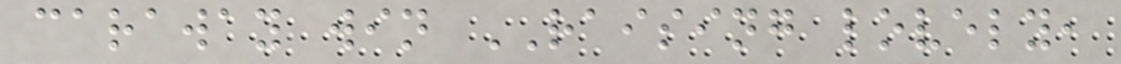caraway win RAISING lovely,
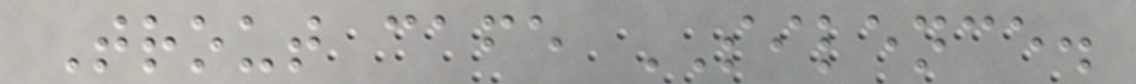Trout cafe SILENCE.
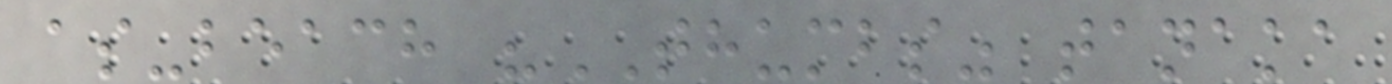as-beach "THUMBS" tanaka
